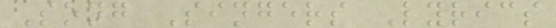Song Singers Lyrics
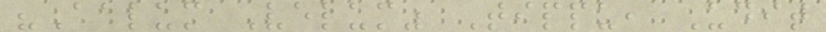"Aalum Velum" Tippu, Udit
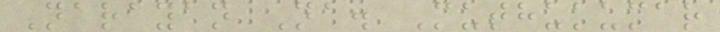Narayan Na. Muthukumar
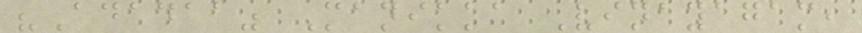"Adadaa" Manikka Vinayagam,
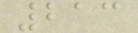213
